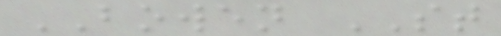BOWEN ST
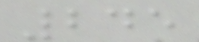245
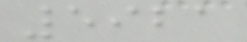5921
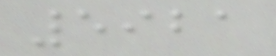5921
